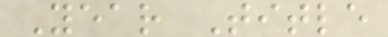Year Title
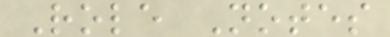Role Notes
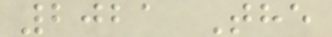2021 The
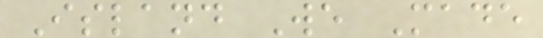Island We Made
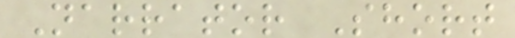Narrator Short
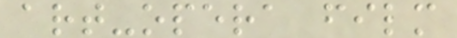art-opera film
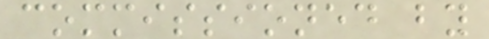commissioned by
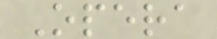Opera
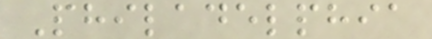Philadelphia
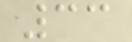33
